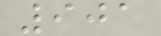901
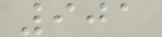901
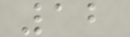12
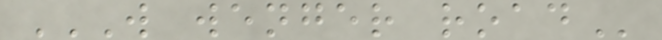W WENGER ROAD
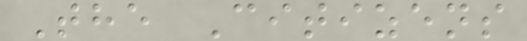The Citizens
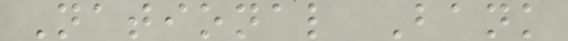National Bank
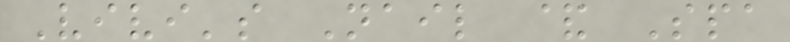Vivi's Nail & Spa
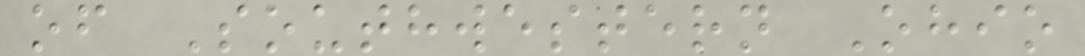of Southwestern Ohio
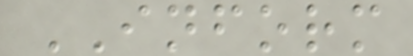INFORM
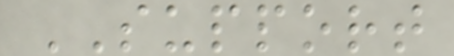SUPPORT
